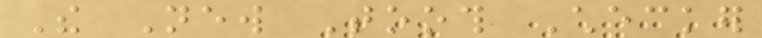The New Tooth Checker
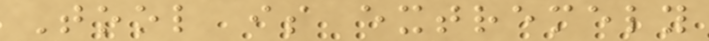Tool is extremely
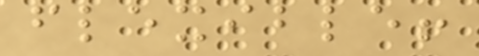flexible!
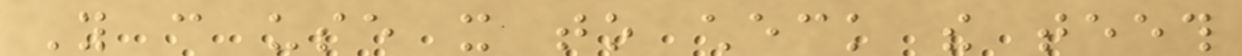You can use it to check the teeth
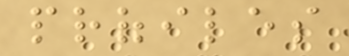profiles
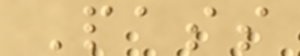Pass
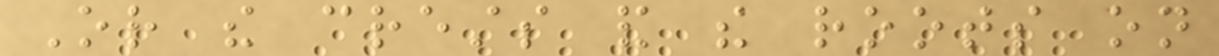Or the crests and the roots on
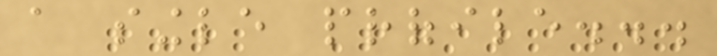a single profile...
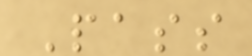Pass
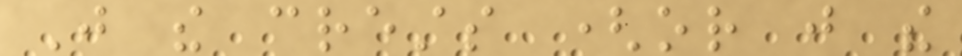Just the crests (or just the
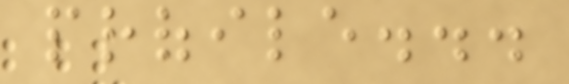profile...
